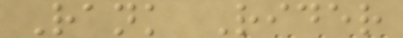Rank Rider
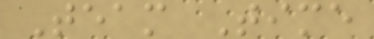Team Time
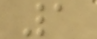1
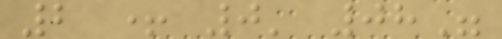2 + 0' 08"
